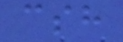csh
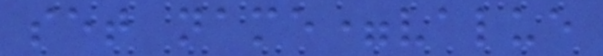set name=value
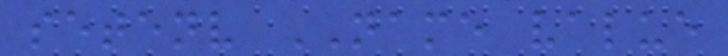setenv NAME value
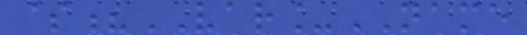$?VAR_NAME
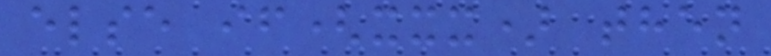else if(xxx) then
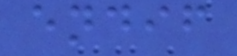endif
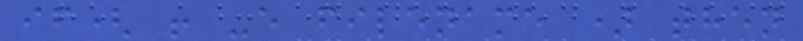if( ! -e filename ) then
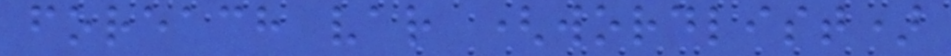foreach var (wordlist)
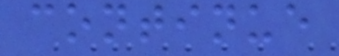continue
